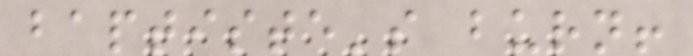baptiste's burn!
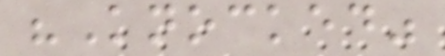"Knocked"
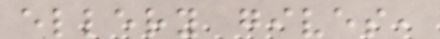ellery gives,
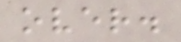over.
